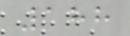188
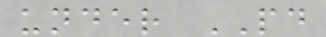under PD
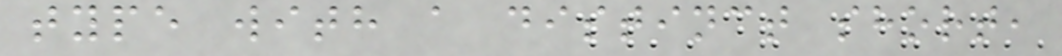type with a distinct short,
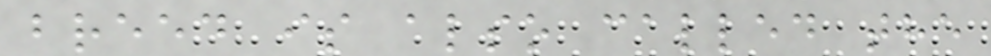breed is also called the
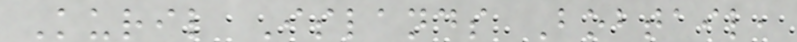Kuril Islands Bobtail,
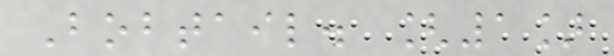Bobtail. [1]
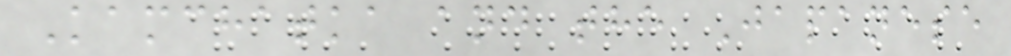Kamchatka and the Japanese
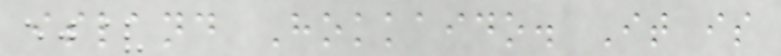island Hokkaido. It is
